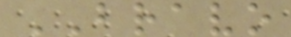BRAVO
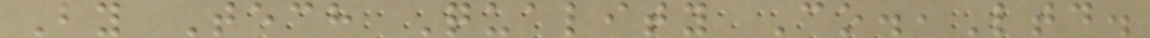By Tech Quality Co.,Ltd.
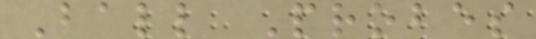Ball Probes
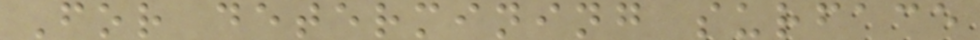For determining surface
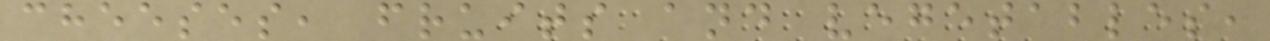cheeses, fruits and vegetables,
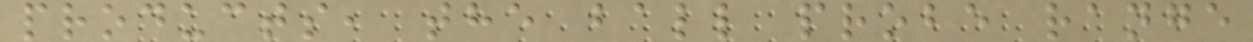products, the ball probe range
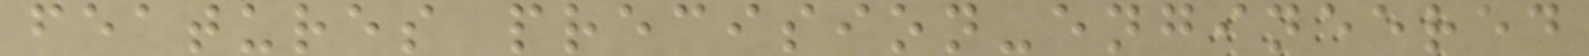features precision-engineered
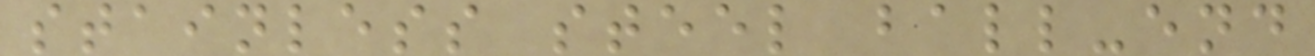stainless steel ball-end
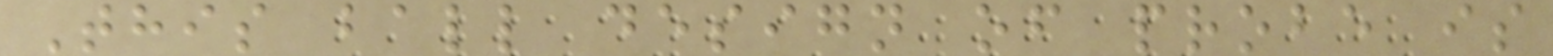This ball design of probe is
